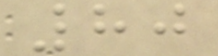80
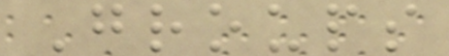Groups
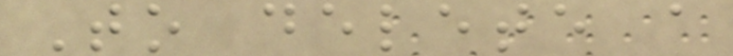To delete a
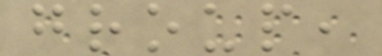group,
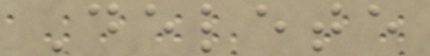Delete
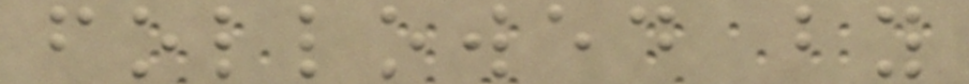followed by
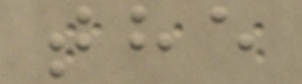the
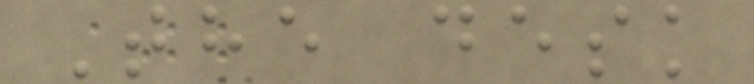The desk
